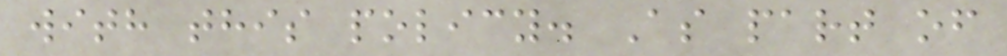with this policy. As part of
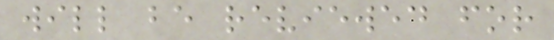will be reviewed for
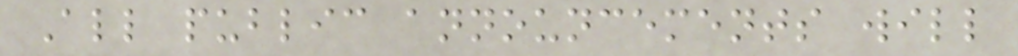All public announcements will
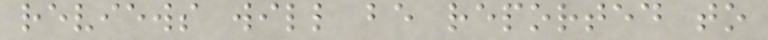reviews will be reported to
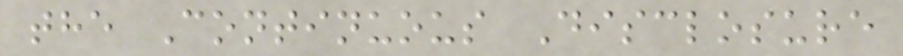the Continuous Disclosure
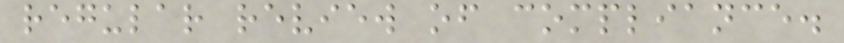regular review of compliance.
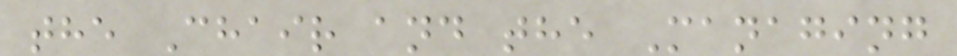the Chair and the Managing
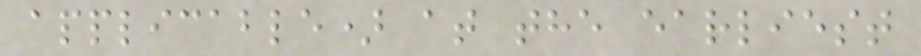applicable) at the earliest
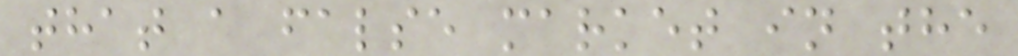that a false market in the
